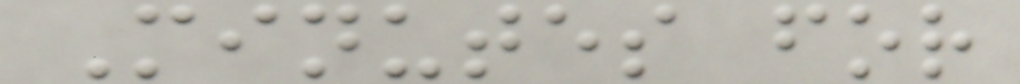Minutes for
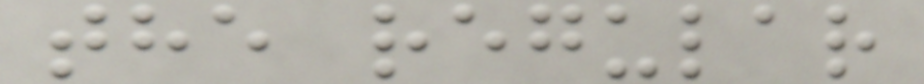the regular
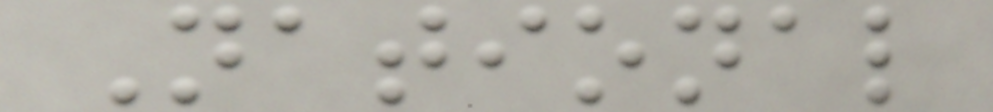National
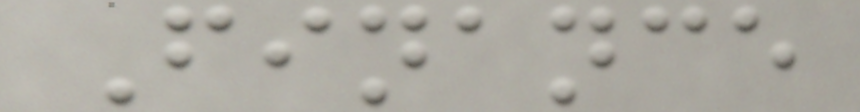Finance
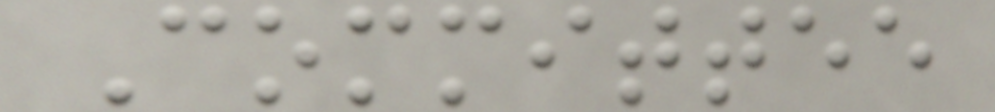Committee
